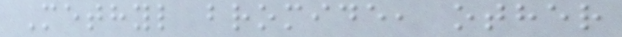Methyl bromide, other
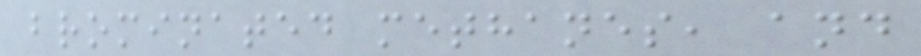brominated methanes, and
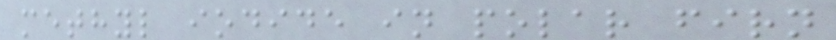methyl iodide in polar firn
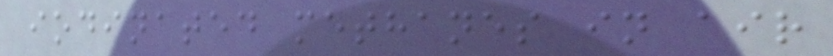iodinated methanes in air
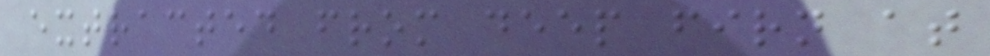extracted from deep firn at
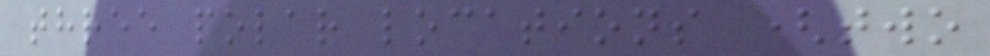three polar locations (two
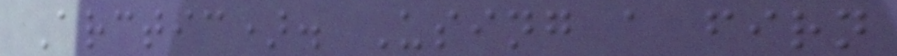Arctic). Using a firn
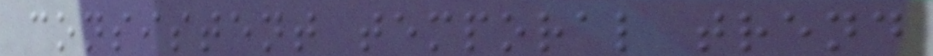consistent temporal trend
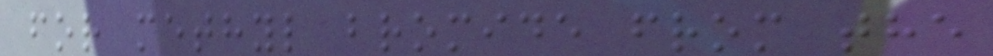for methyl bromide from the
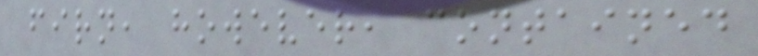firn, however, contained
